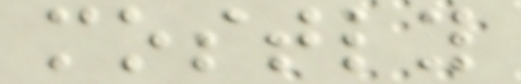mostly
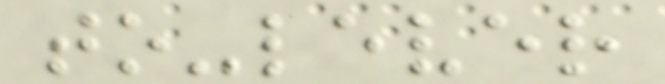to-lever
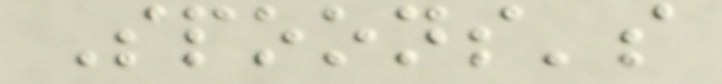Spoons's
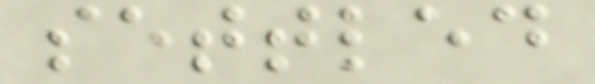settled
